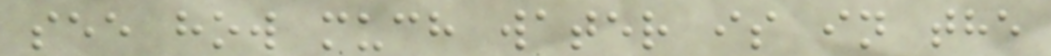see how much water is in the
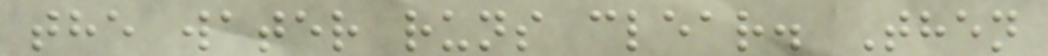the water runs clear. Then
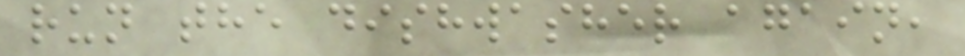run the dishwasher again,
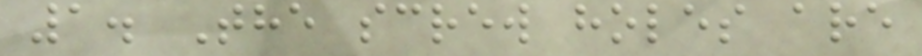1. The screw holes are
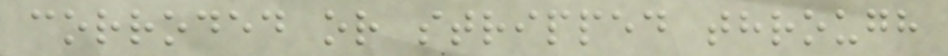corroded or stripped through
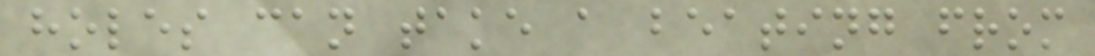holes can take a beating from
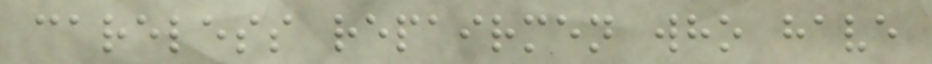careless repairmen who have
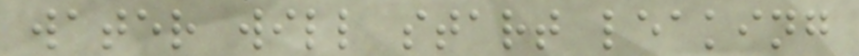water will start leaking
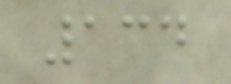134
